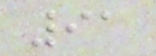91
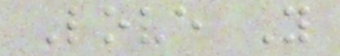Love You
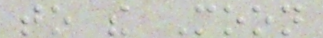to the Moon
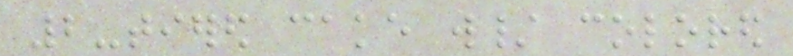2-tiered cake w/ colored
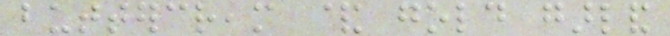buttercream & gold garland
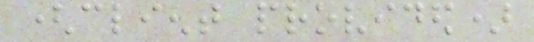(client provided)
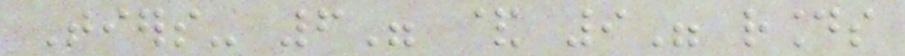Tiers- 6" & 9" rounds
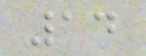14
